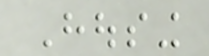Housing
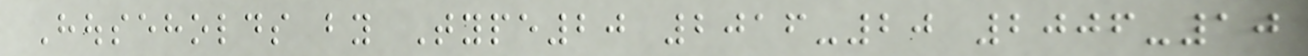Households by Type20 2016-20 2006-10
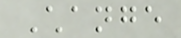Change
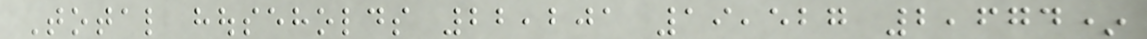Total households 22,201 19,527 2,674*
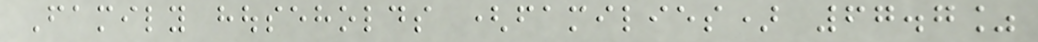Family households (families) 67.7%
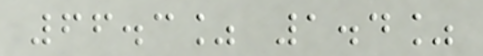66.3% 1.4%
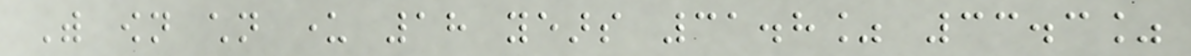With own children under 18 years 31.8% 33.3%
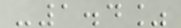-1.4%
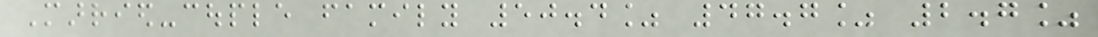Married-couple family 50.4% 47.7% 2.7%
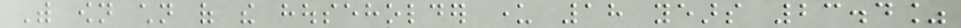With own children of the householder under 18 years 23.4%
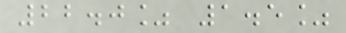22.0% 1.5%
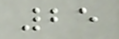25
